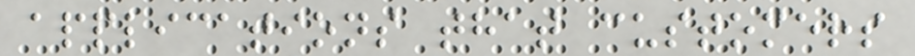applications that customers
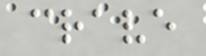crave
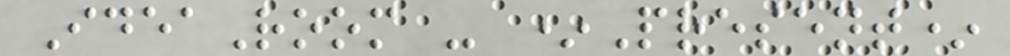IdeaRoom - *Present*
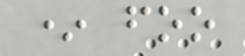* foo
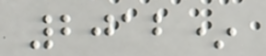2012*
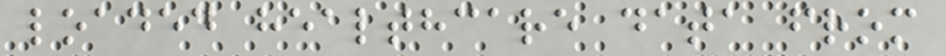loaded healthcare data from
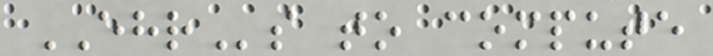EHRs to compute
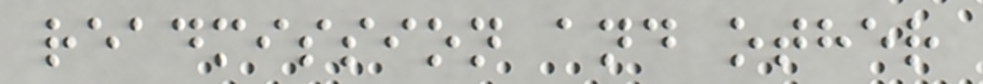readmission and other
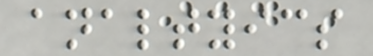analtyics
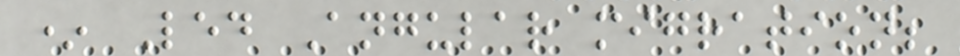* Led Angular migration;
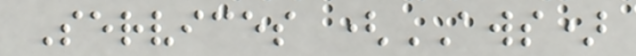Services (AWS)
